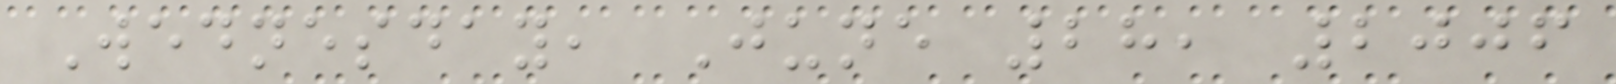Wednesday, June 28, 2006
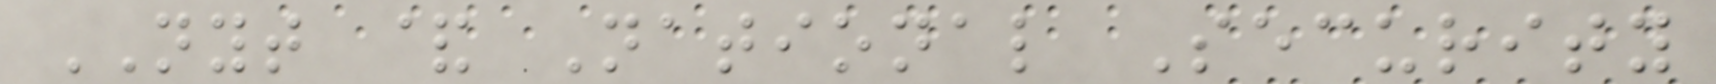NYT & National Security
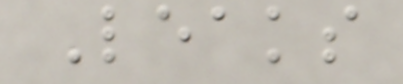Leaks
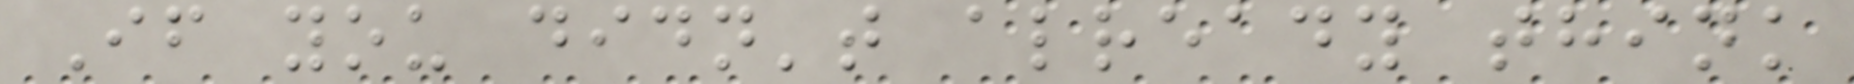If you didn't already think
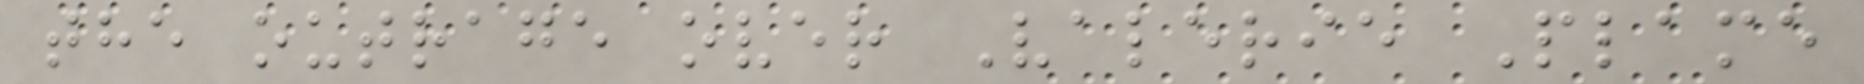the outrage over Valerie Plame
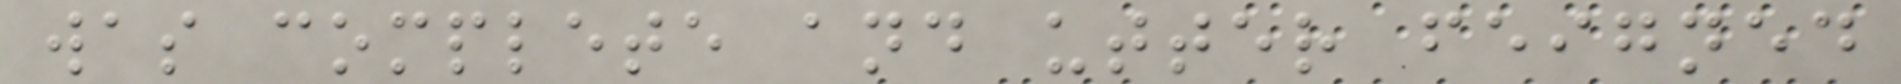was complete and utter feigned
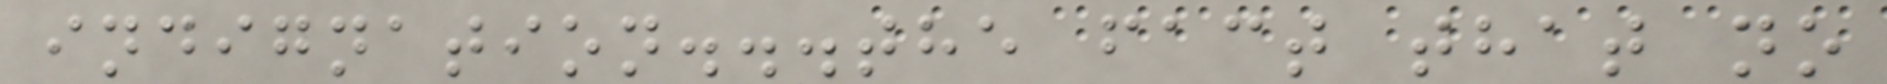indignation...the fact that no
